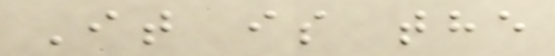It is the
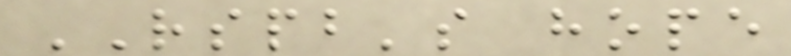RSPB's hope
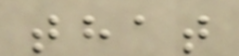that
